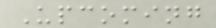Upcoming
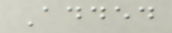Added
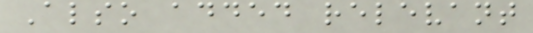Also added relevant
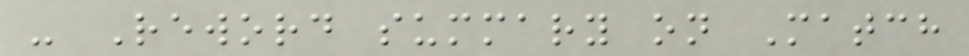- Reword summary on Match
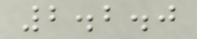2.2.0
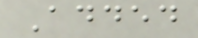Added
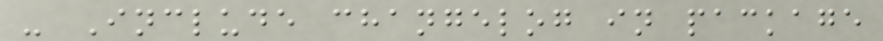- Include changelog in package
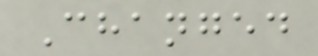Changed
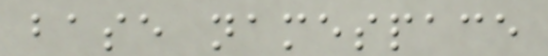base namespace
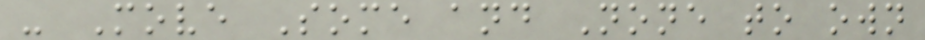- Move Some and None to own
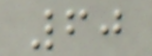60
